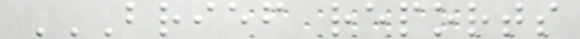BRIEF REPORTS
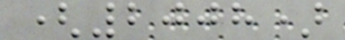(2008)
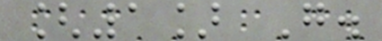[1] G.
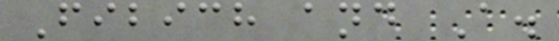Fibich and A.
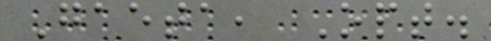Gaeta, Opt.
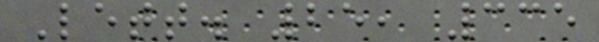Lett. 25, 335
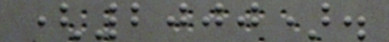(2000).
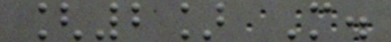[2] M.
